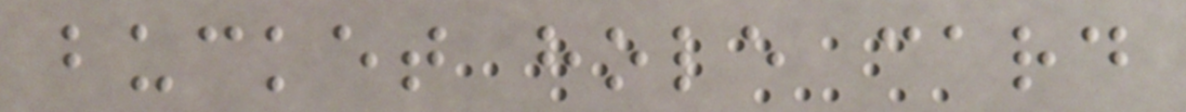bucket hole card
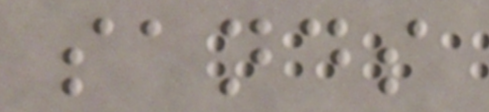sands
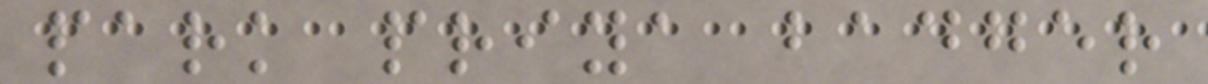park priya badger
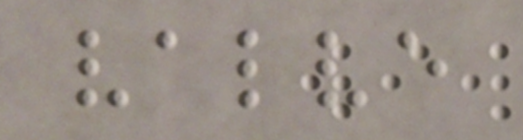valve
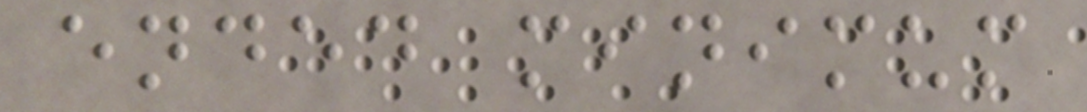ended minimum
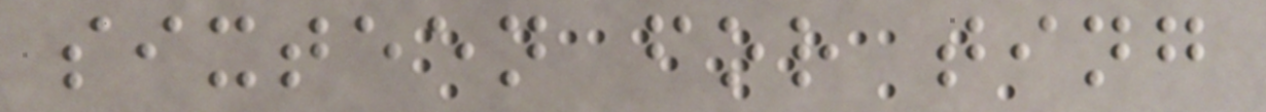sixteen for ting
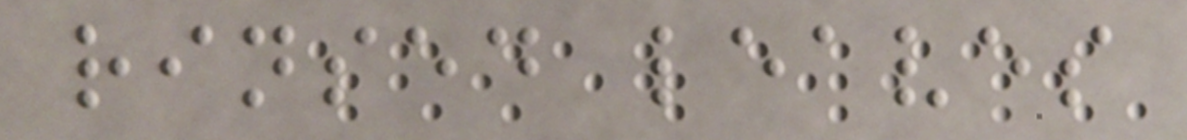rinsed leaves
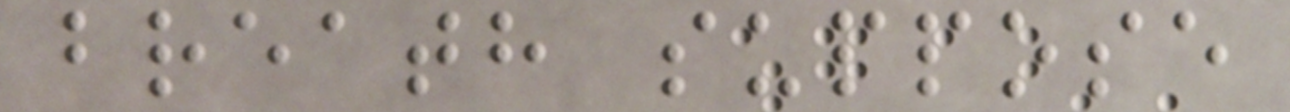breath suppose
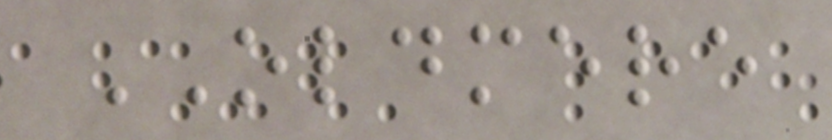OLDMERE
